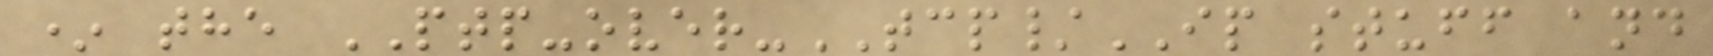* the PTP-over-TCP/IP stuff and
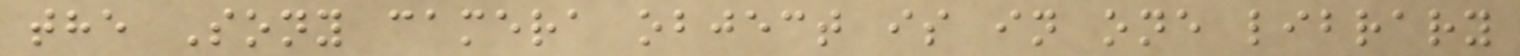the Sony camera object is in one library
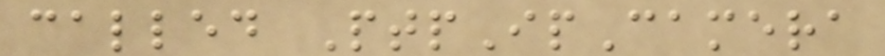called PtpIpCamera
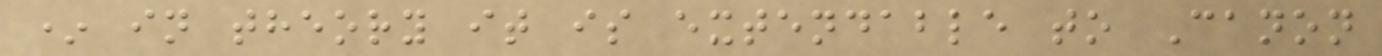* in theory it is extendable to Canon
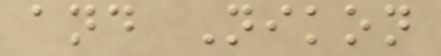and Nikon
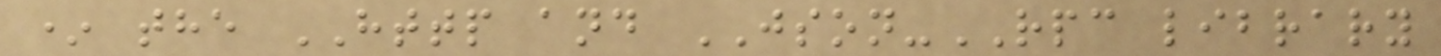* the HTTP and JSON-RPC library
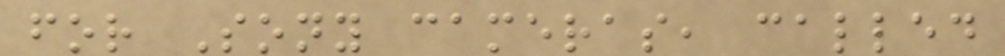for Sony cameras, called
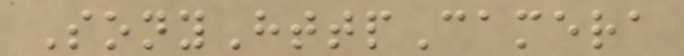SonyHttpCamera
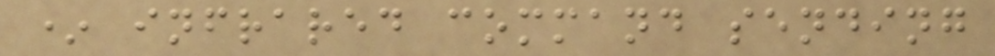* infrared command sending
